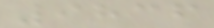9836
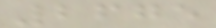2675
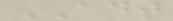ADT
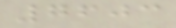7603
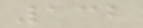132
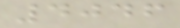4046
